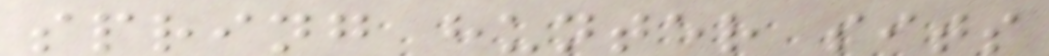spring hunter sits
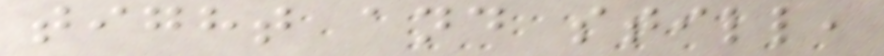tight and still,
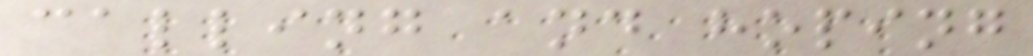calling and hoping
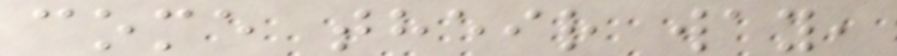come their way,
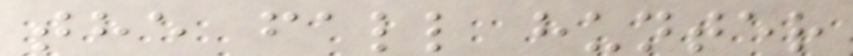the fall hunter
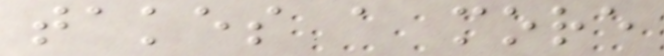takes a more
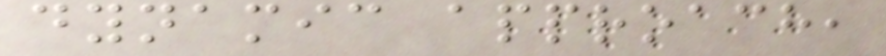dynamic approach,
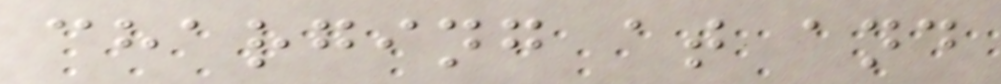charging at and
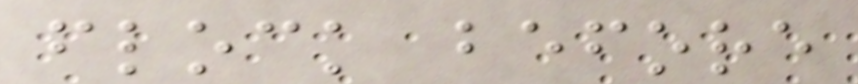flock before
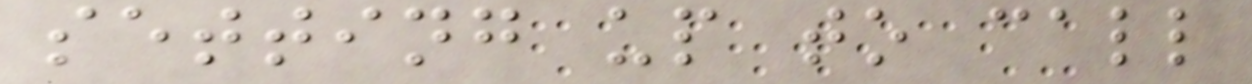setting up to call
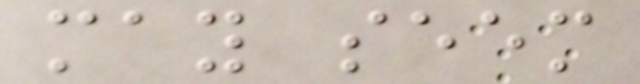may seem
